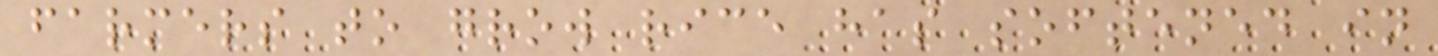farmers to grow rice has softened in
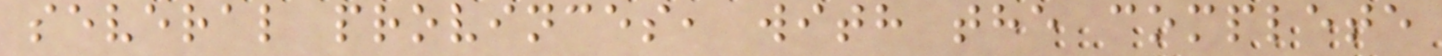several provinces, with the complete
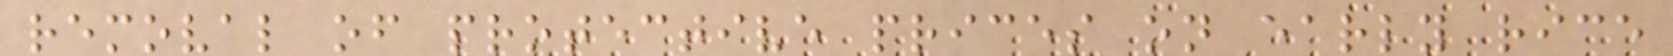removal of protective prices on early rice
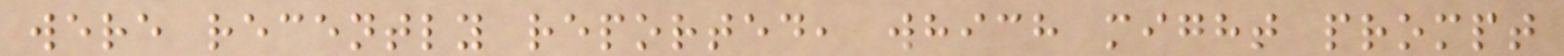were recently reported, which might prompt
